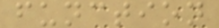function
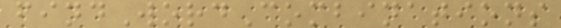findWordCombinations
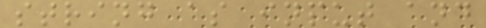string as input and
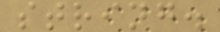string.
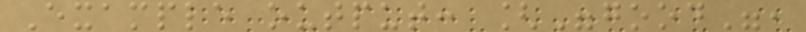Example output: ["good",
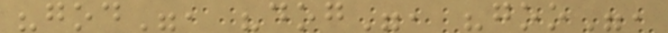"god", "dog", "goo",
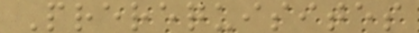Prerequisites
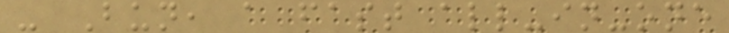- Bun, a fast all-in-one
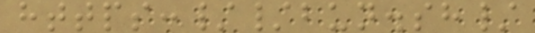https://bun.sh/
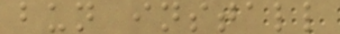bun install
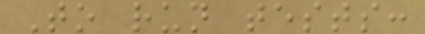To run tests:
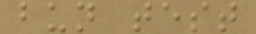bun test
